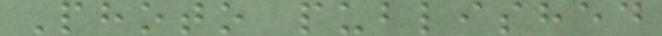Photo published
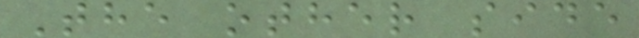The other side
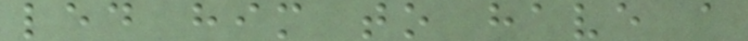led him to have a
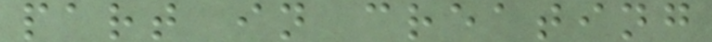part in creating
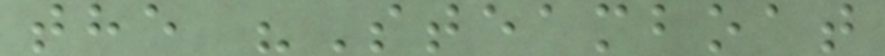the "Steamboat
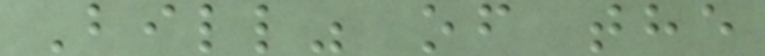Bill" of the
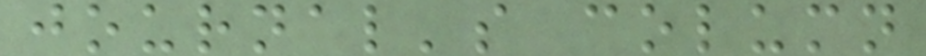journal's column
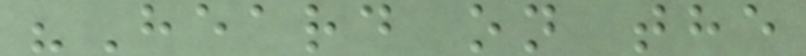"Heard on the
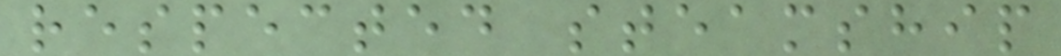respected steamship
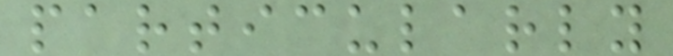particularly
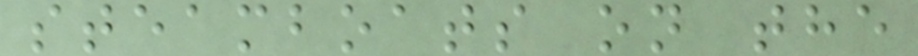steamboats on the
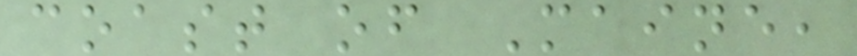coast of Maine,
